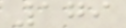179
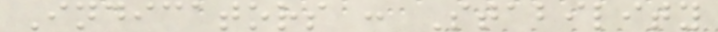Indicators : Stability
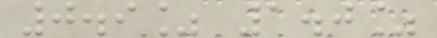0.9% 1.0%
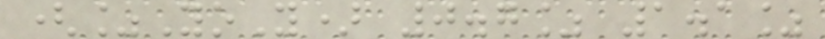(%YoY) 0.7% 1.1%
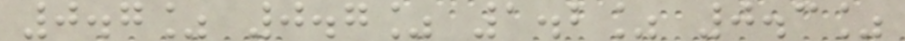0.7% 0.7% 1.2% 0.3%
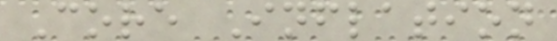Core Inflation
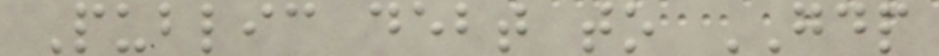Public debt to GDP
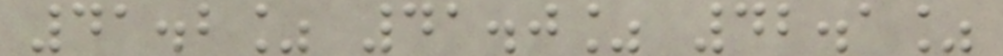41.2% 41.0% 42.1%
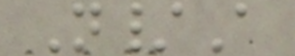N/A
